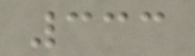333
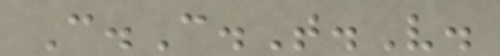C.C.T.V.
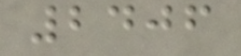2406
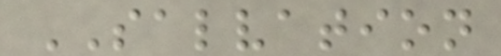SALVATION
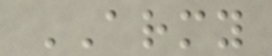ARMY
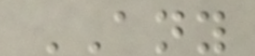ANY
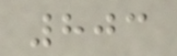803
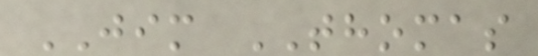JIM THOMAS
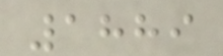1889
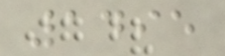1495
